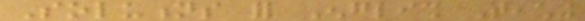Solutions for English Teaching
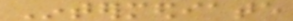Intermediate
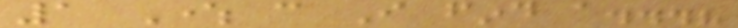1 Where can I find a...?
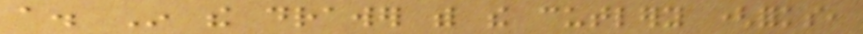a. In the drawer with the cutlery (forks,
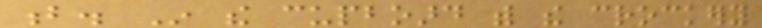b. In the cupboard with the crockery
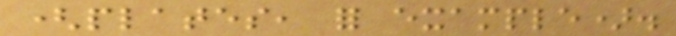(plates, for example).
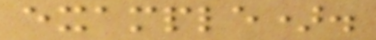example).
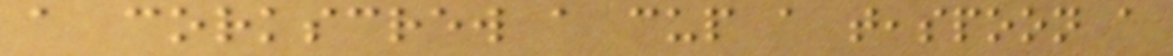a corkscrew a cup a teaspoon a
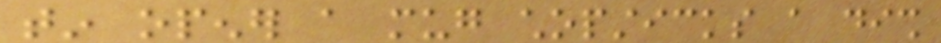tin opener a mug chopsticks a dish
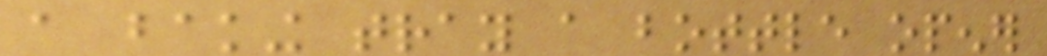a baking tray a bottle opener
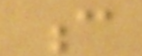c
